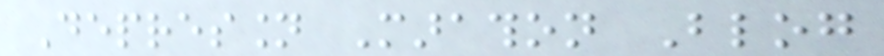Depression Marathon Blog
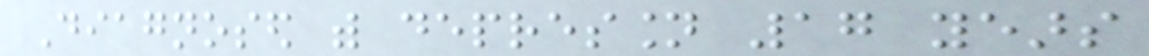Diagnosed with depression 17 years
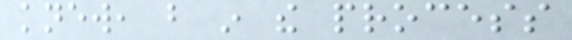knew, but in the process
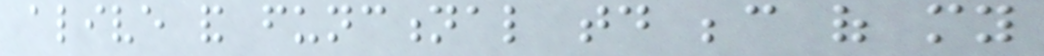alive and functional today because of my
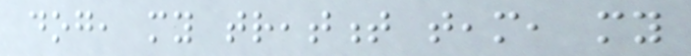dog, my treatment team, my
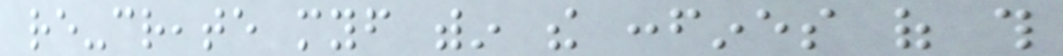re-create myself within the confines of this
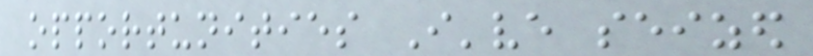opportunities I've seized
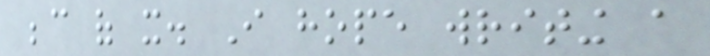because of it. I hope writing a
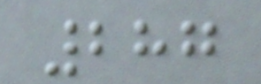287
